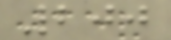200
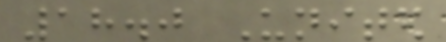18.0 United
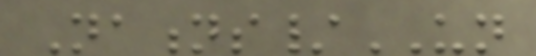Nations/UN
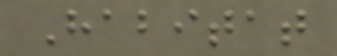Habitat
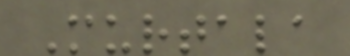Murtala
